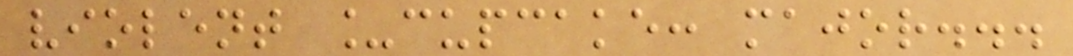violent _cupcake: major...
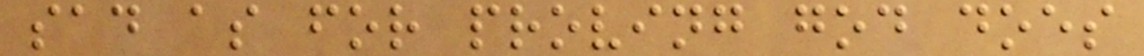sad as for proving god does
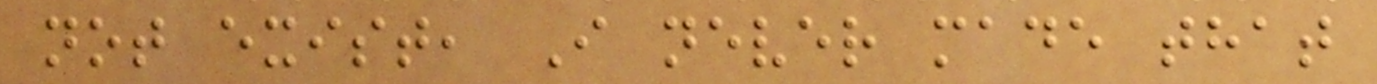not exist, I never made that
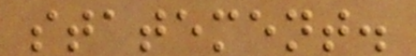statement.
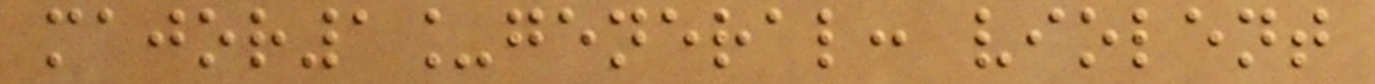major1_general: violent
